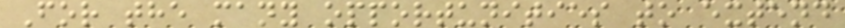For the many opportunities to extend
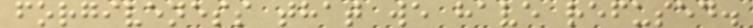forgiveness that we have refused.
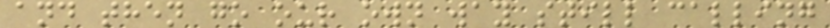and then go our own way still calling
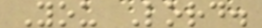You Lord.
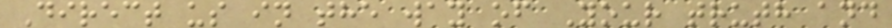Direct us in the way of Your truth and
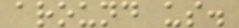around us.
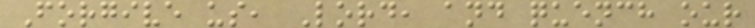Forgive us, Lord, and quench our
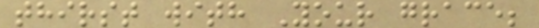thirst with Your grace;
